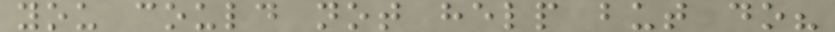you could not help but do?
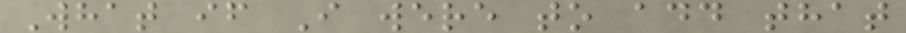What if I were to add that
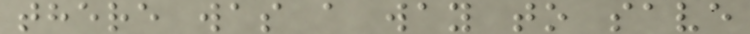there was a way to save
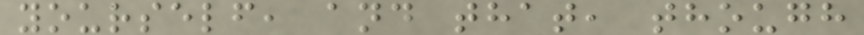yourself, and that, though
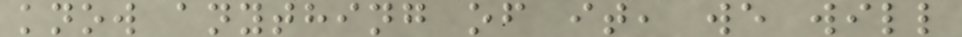know anything of it, we will
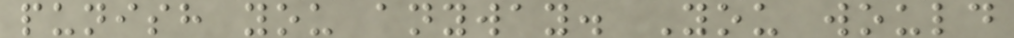punish you anyway. You would
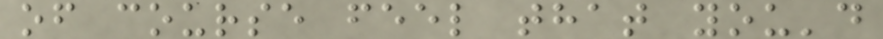of course feel that you'd
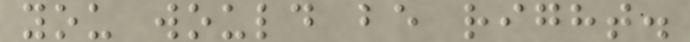you would be right.
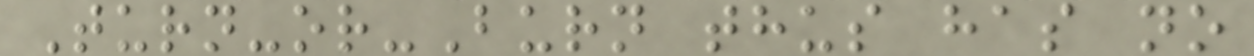Turn-or-Burn thus has no
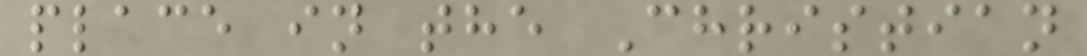place in the Christian
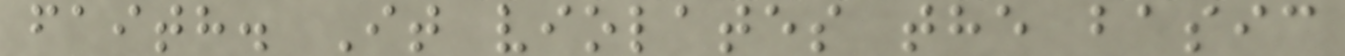faith. It violates the basic
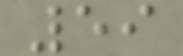59
